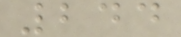244
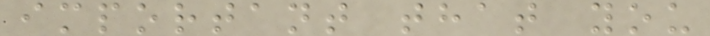important that you
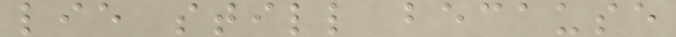lie still because
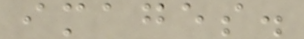images.
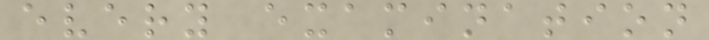every examination
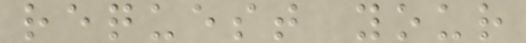request your
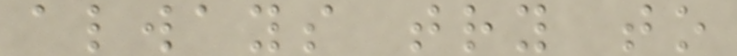always try to
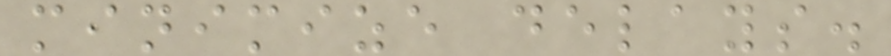minimize delays.
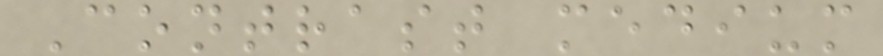Contrast medium
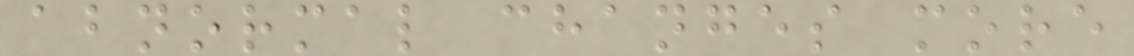abnormal changes more
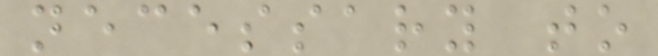necessary to
